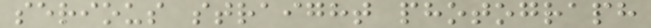serious straight photograph
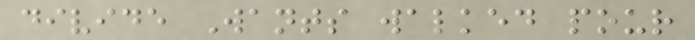divide Wants walked pour
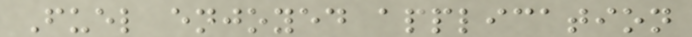Fuel enjoyed application
